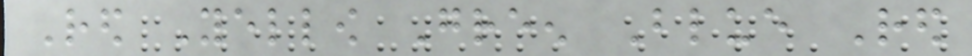Red Yellow Green Blue Red
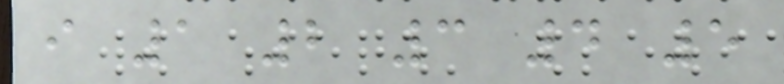i 1 2 3 4 5
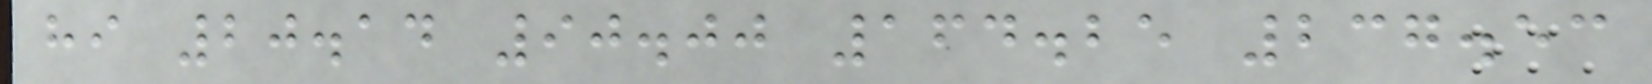hi 20.14 90.00 164.25 237.53
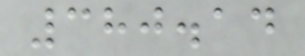380.14
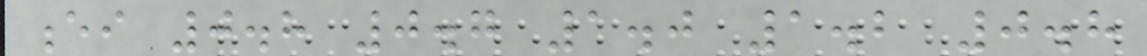ei 0.8 0.7 1.0 1.2 0.8
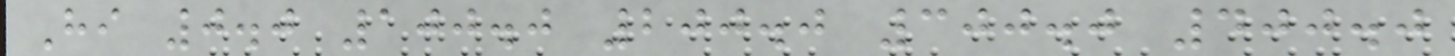Hi 0.0 100.0 200.0 300.0 400.0
